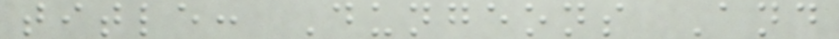title: Dungeons And
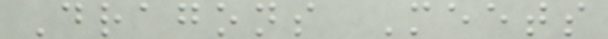Dragons Meets
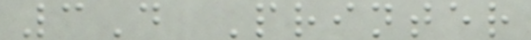3D Printer
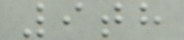9th
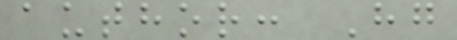author: Hg
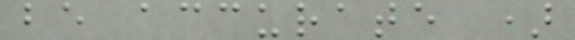be accurate )
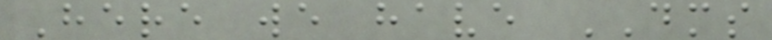Here we have DMS
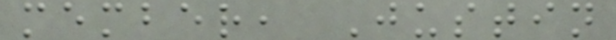member, Justin
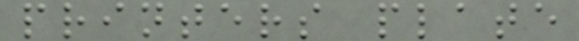printers plate
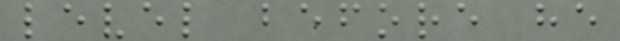level before he
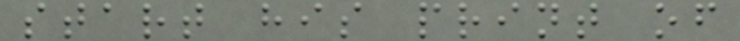start his print of
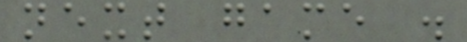next game .
